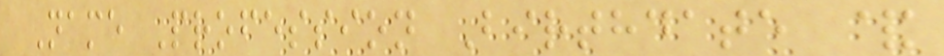Name Profession Birthdate &
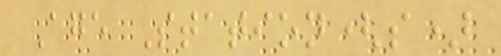Age Station(s)
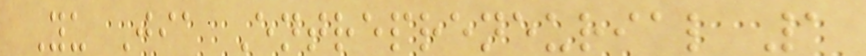Yu Jia Entrepreneurial 1
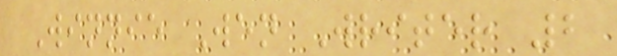Winnie Wen Writer 2
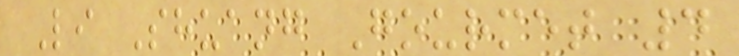Li Shuang Gourmet 4
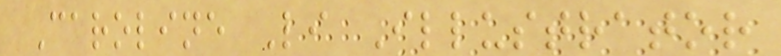Caroline Li Illustrator
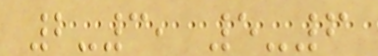2-3, 5-6
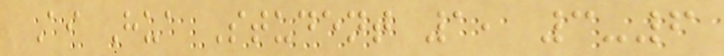Ai Hua Student 1, 3-6
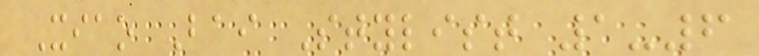Xiao Bai Stylist 1-6
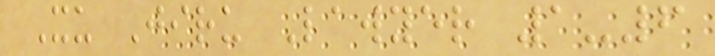Xu Jiru Lawyer 1-6
